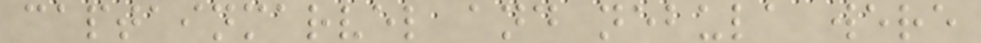captainmarvel and nebula were
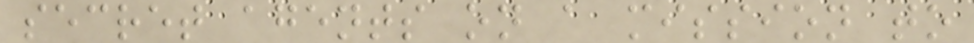secret agents on a mission to
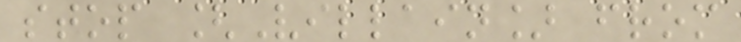stop [Villain] from
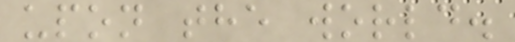upon the world.
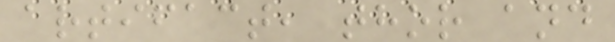artifact, thor and
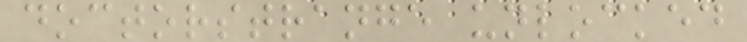doctorstrange unlocked
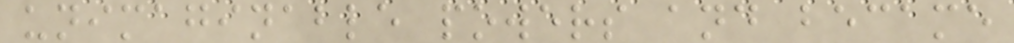unimaginable powers and became
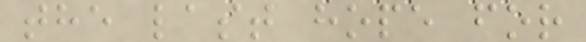the last hope for
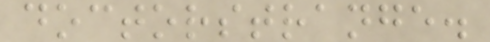doctorstrange.
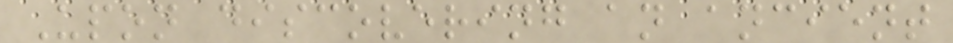Upon discovering an ancient
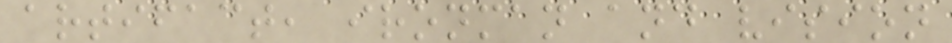artifact, ironman and vision
